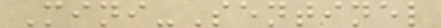Mini-Sentinel
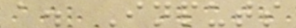a. Inputs
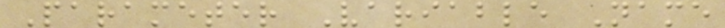Parameter Variable Name
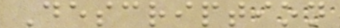Description
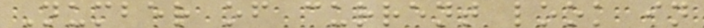Number of current look in
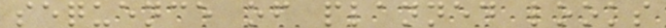sequence of planned looks
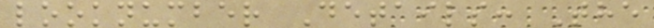looknumber Details: The
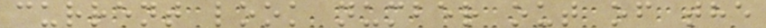current look number out of the
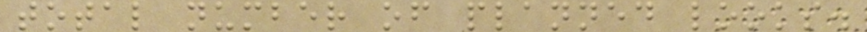total number of planned looks.
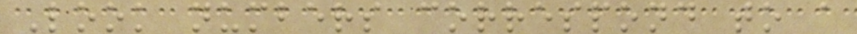Look numbers correspond to a
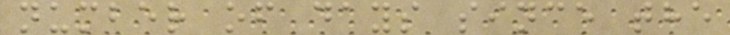number of days since the
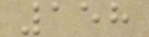158
